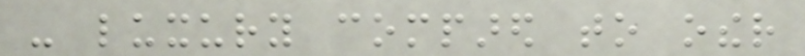- luxury compared to other
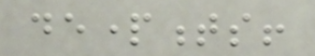departments!
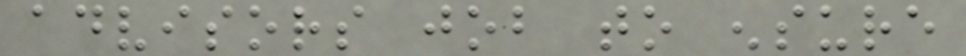advisors job to ensure
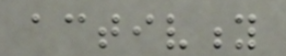activity
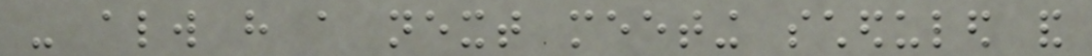- always have a next meeting scheduled and
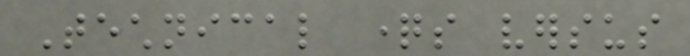Technical questions versus
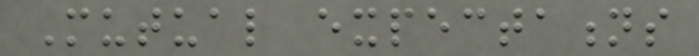Mutual expectations
